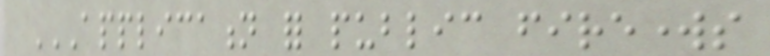APPLICATION FOR PUBLIC FIREWORKS
